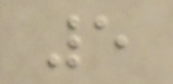5
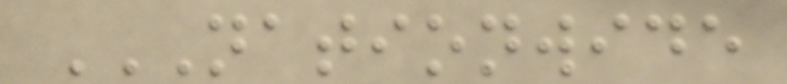NATIONWIDE
